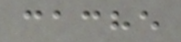cache
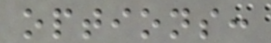options:
